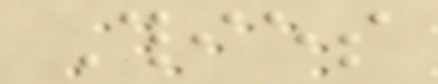Thies
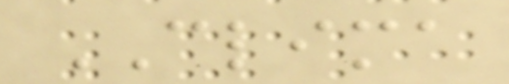CLIMA
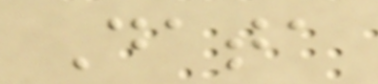Data
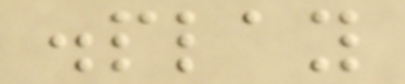display
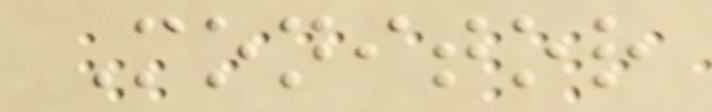Monitor
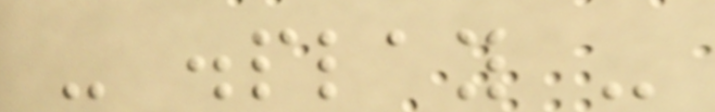- display -
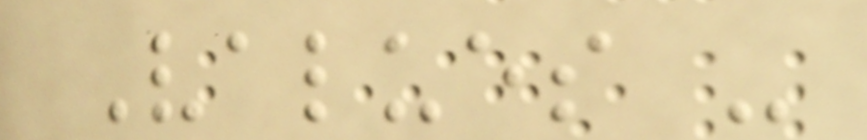Values -
